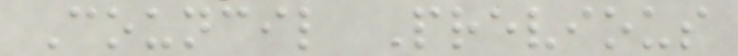Council Previous
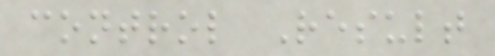control Result
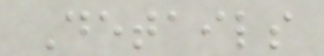Details
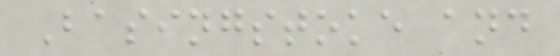Basingstoke and
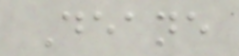Deane
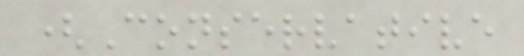(Conservative
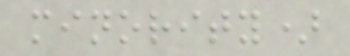minority)
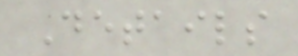Details
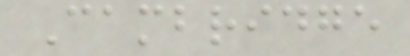Cambridge
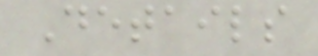Details
